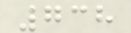738
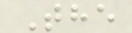The
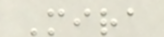Mira
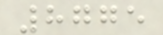8775
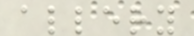allery
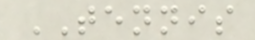TENNIS
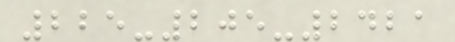225-205-2421
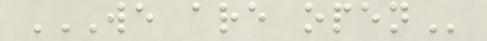WE ARE OPEN
